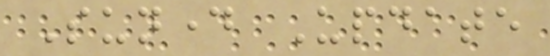Sunday Update
